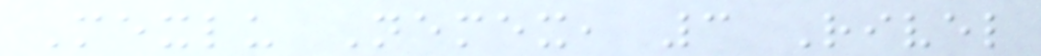Mexlu Nemex, 3 Rivel
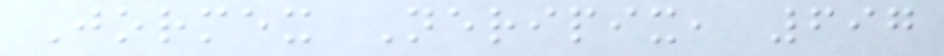Jormex Neripix, 697
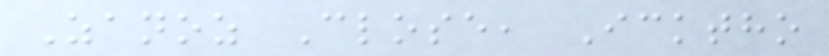Zanoz Close, Icktho
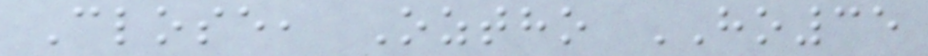Close, Oztho HO35
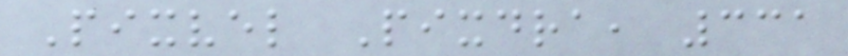Pixvel Pixdra, 331
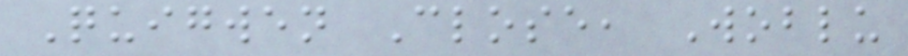Quigwen Close, Woblu
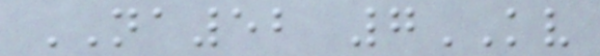NA52 7KV
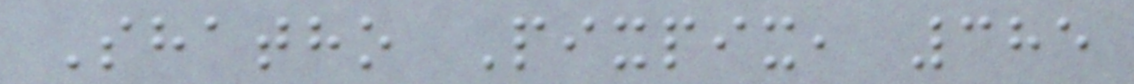Shatho Pixpix, 385
